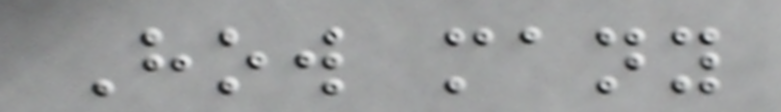How many
